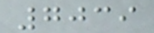7039
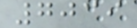7039
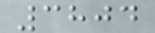3804
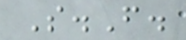S.F.
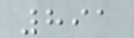891
